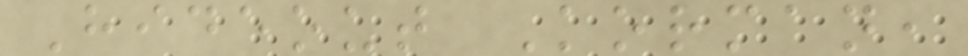Hideout Korman,
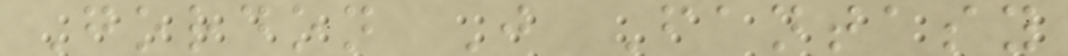Gordon J Fantasy
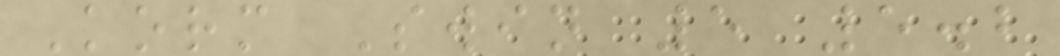Korm Swin 5 5.2
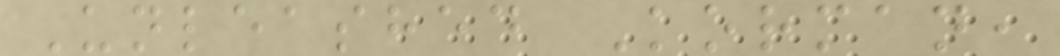Unleashed Korman,
